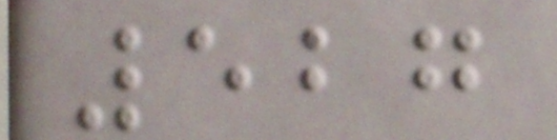527
